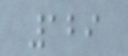129
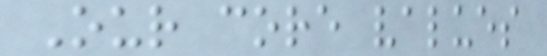Our core values
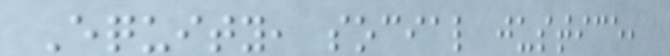Equity, social justice,
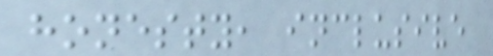honesty, inclusive
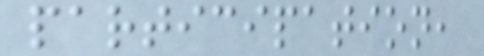participation,
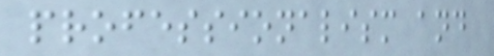professionalism and
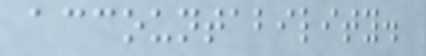accountability.
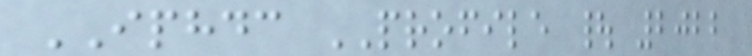IPHDC PROFILE | 2022
